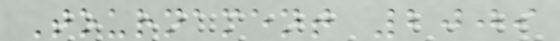Tournament 2009
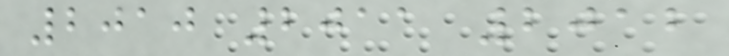2010 2011 2012
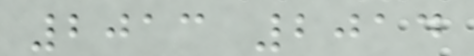2013 2014
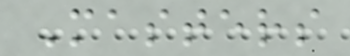Masters
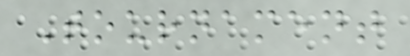Tournament
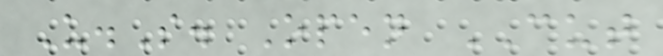U.S. Open CUT
